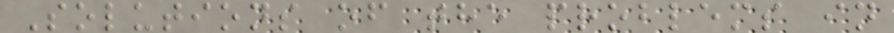Solutions of the problems in
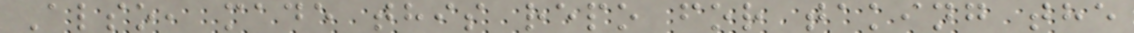Also, made this repo for taking the
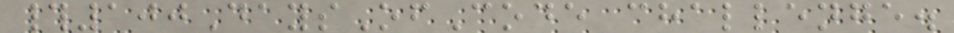#100DaysOfCode challenge.
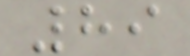89
